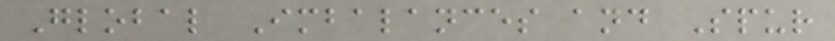Global Imbalances and Spur
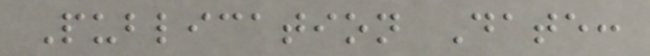Publication Date:
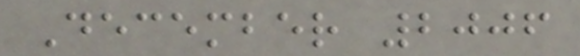December 2006
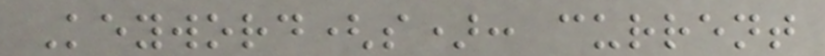Keyword(s): current
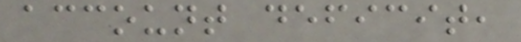account deficit,
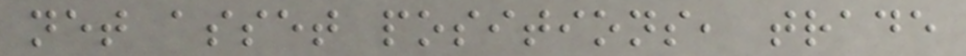net asset positions, trade
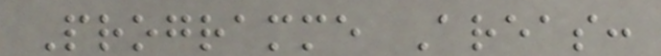Programme Areas:
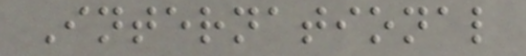International
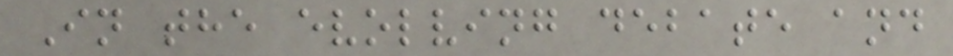In the evolving debate and
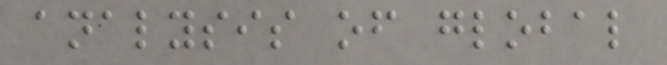analysis of global
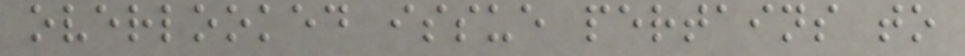overlooked issue pertains to
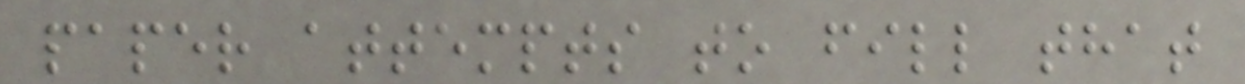paper attempts to fill that
